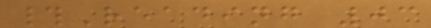#Reading 03
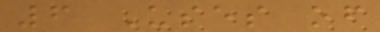6 Uses of
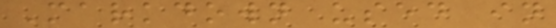Markdown used in
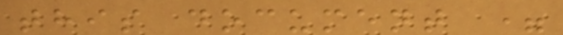this document =
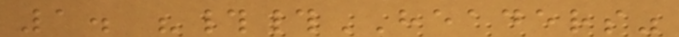1. "##HEADERS"
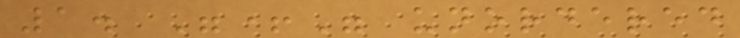1. "+" unordered
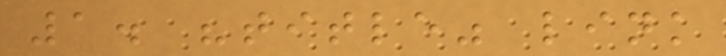1. "title" link
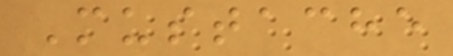Mustache
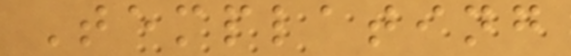Templating
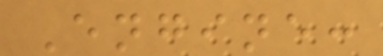Engine:
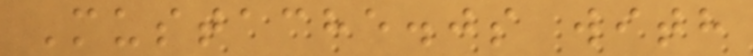Mustache.js with
